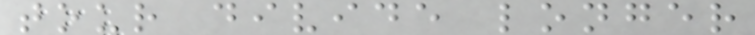tour divide longer
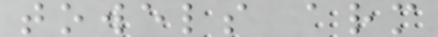towels arm
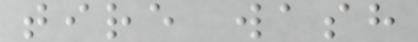tire wash
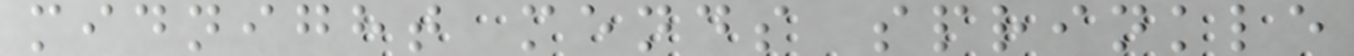midnight mends sprinkle
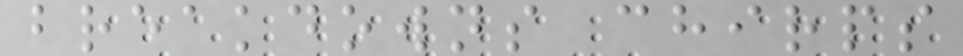breakdowns chirps
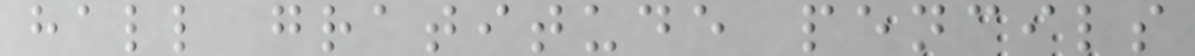hall gratitude pencils
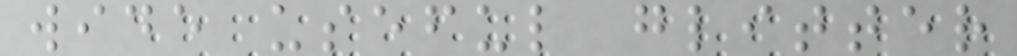wide useful glitter
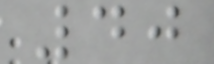40
